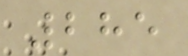285
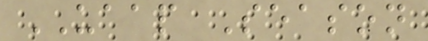UAAP Season
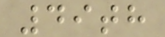49th
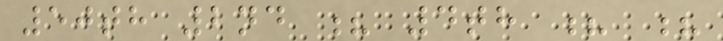50th 2nd ? 4th ? ?
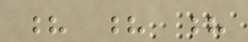? ? ?
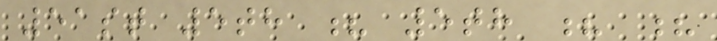51st 5th ? 5th ? ?
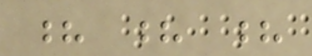? ? ?
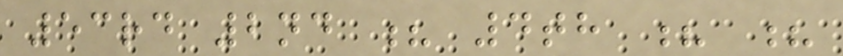53rd 2nd ? 4th ? ?
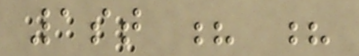1st ? ?
